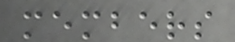members
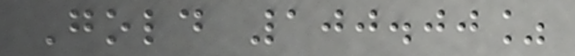Gold 100.00%
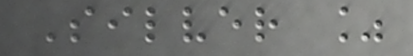Silver %
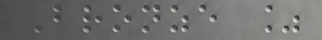Bronze %
